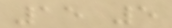15 5
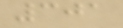301
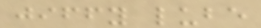jiffy lube
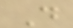D
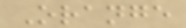Orange
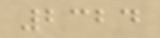2324
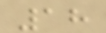18
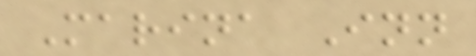Marina Inn
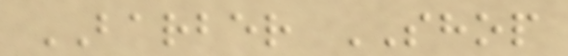BARBER SHOP
